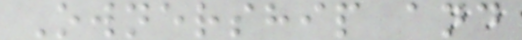Ownership and
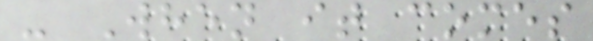- When it comes
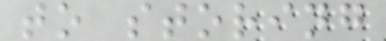to storing
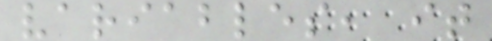variables, it
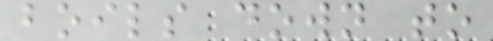boils down to
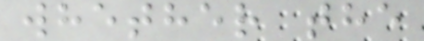whether the
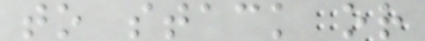to stack or
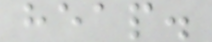heap.
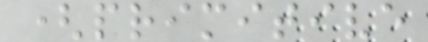(primitive
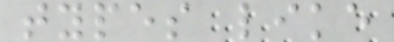types like
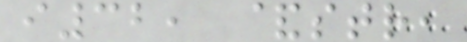i32, &str,
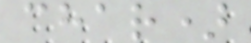char)
